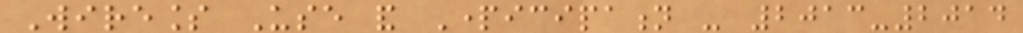Wireless Use and Participation - 2013-2014
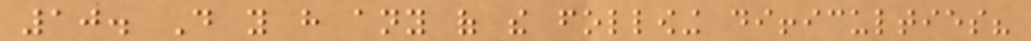10. Do you have any of the following difficulties?
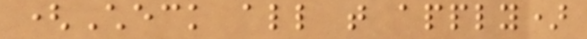(Check all that apply)
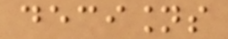decisions
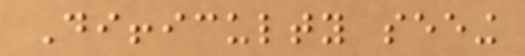Difficulty seeing
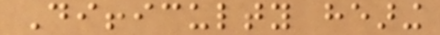Difficulty hearing
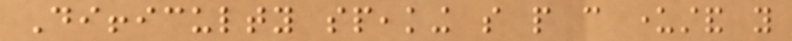Difficulty speaking so people can understand you
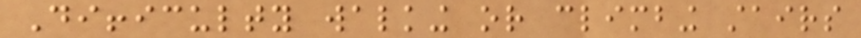Difficulty walking or climbing stairs
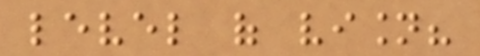level of vision?
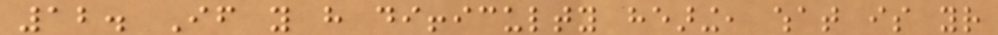12. If you have difficulty hearing, what is your
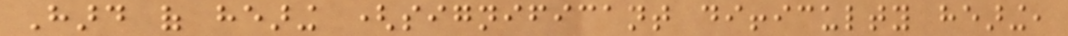Hard of hearing (significant difficulty hearing,
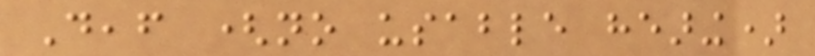Deaf (no usable hearing)
